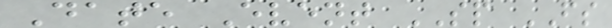Date Event SP FS
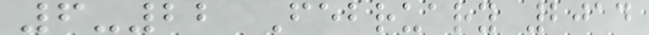6-22 February 2014
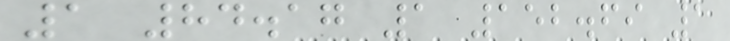1 84.17 1 152.69 1
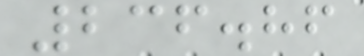236.86
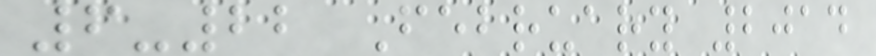6-22 February 2014
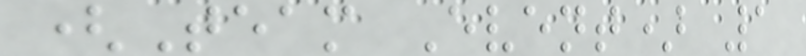(Team Event) 1
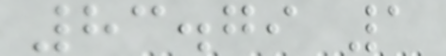83.79 1
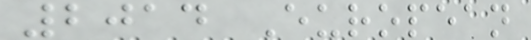2014 European
